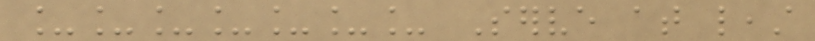_______ Serve at least
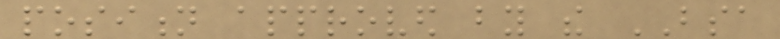position approved by the BSA
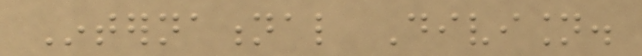International Division.
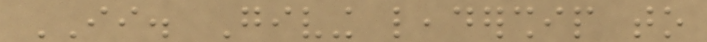II. Giving leadership to
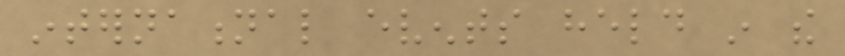international events held in the
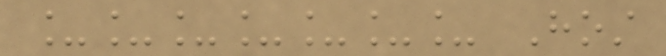_______ Host
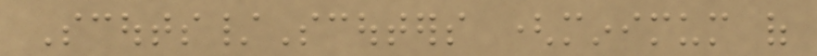Scouts/Scouters (minimum of
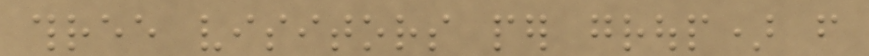three visitors per group) from
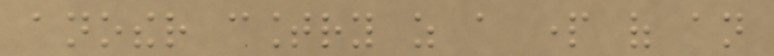another country as a part of an
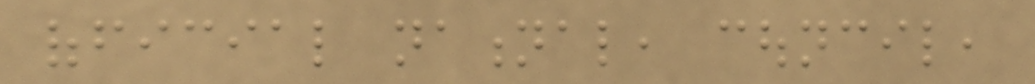official national, council,
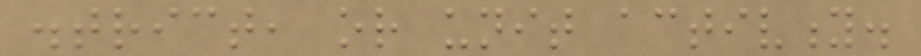district, or unit activity.
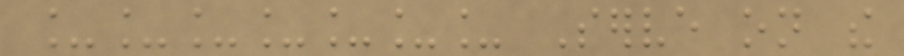_______ Serve on the
